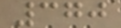370
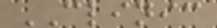CLINIC
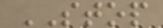STOP
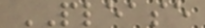PLEASE
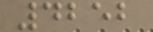4252
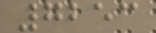7253
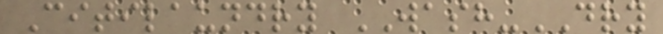Citilaundry WASH-DRY
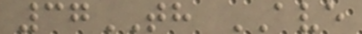37TH AVE
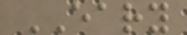EARY
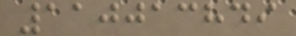110013849
